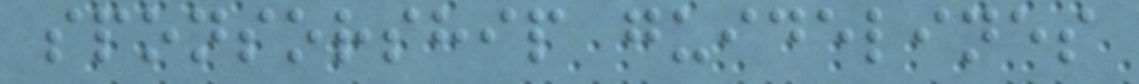sponsorship guidelines
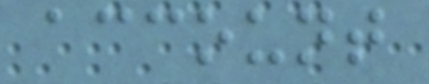account
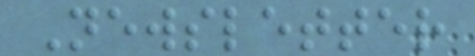Newsletter
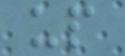up
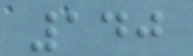140
